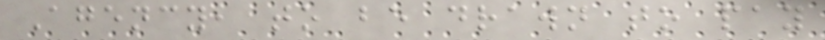Agency, to be drawn to pay
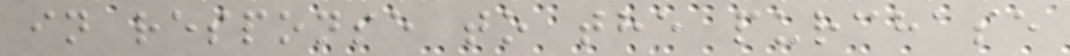in response to the purchase
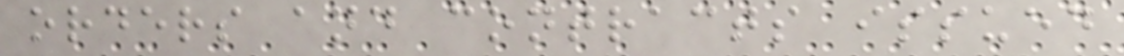orders and contracts issued
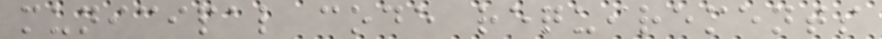municipal code requirements
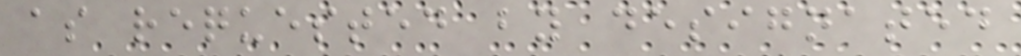as requested by designated
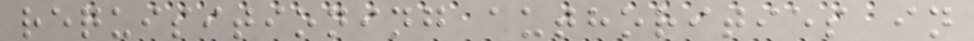requisitioning authorities in
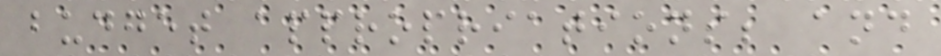budget appropriations; and
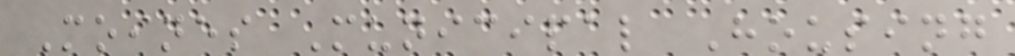Moines Municipal Housing
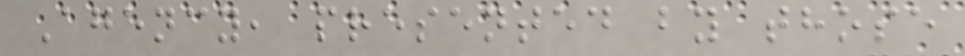Agency, presented by those
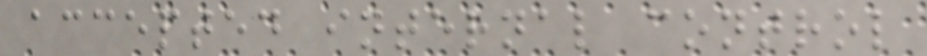accepted internal control
